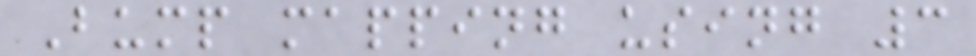Bump mapping using 3
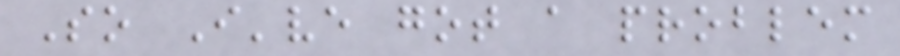So I've got a problem
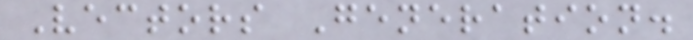Vectors Generation.
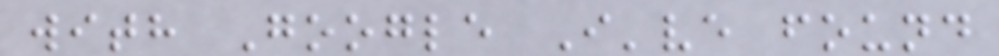with Google I've found
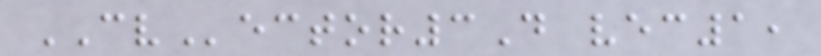CVector3D vec1,
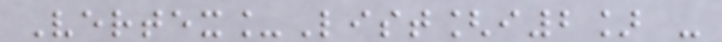Vertex_List[i2] -
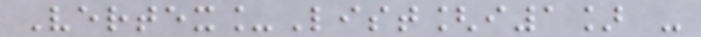Vertex_List[i1] -
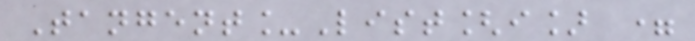Tangent_List[i] =
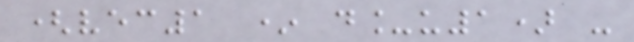(vec1 * d_u1) -
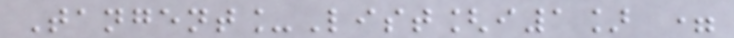Tangent_List[i1] =
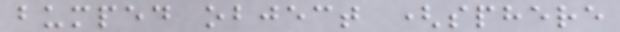bumped object (sphere
